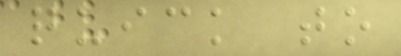quick to
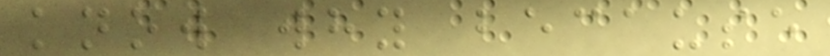know why because
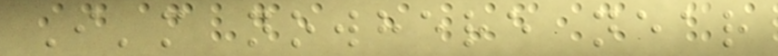I'm nowhere near
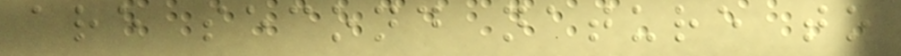are second nature to
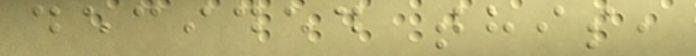decided this,
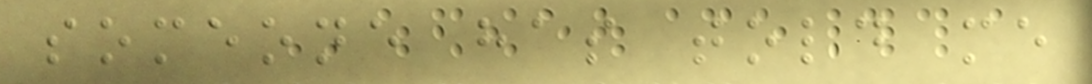someone has told me
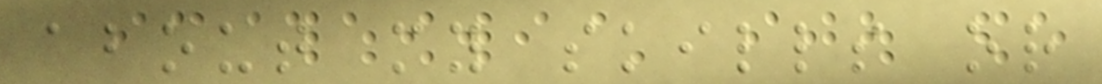about my skills or
